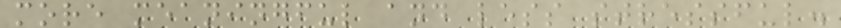more meaningful and less stressful.
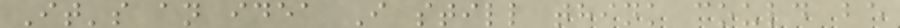It's an idea I still think could be
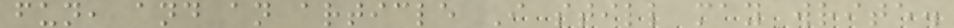fun, and an article I still may write.
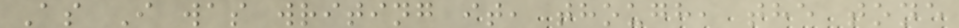As I was writing it, though, the tone
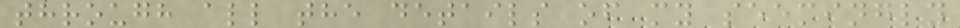through all the details of my seemingly
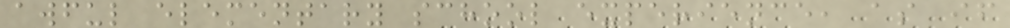awful elementary school experience, as if
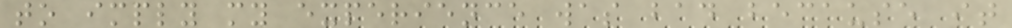to imply my experience was bad because it
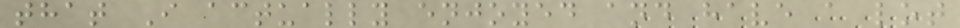that I actually enjoyed and have a lot
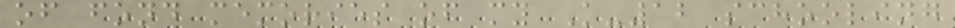of fond memories of my K-12 schooling
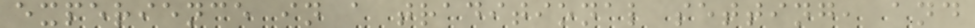experience in a traditional setting, and
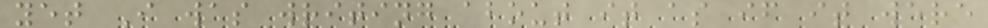yet I was writing about it as if it were
